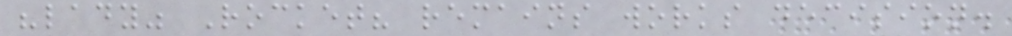"lady" Rocket? remains works decision.
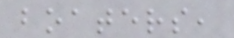boaters,
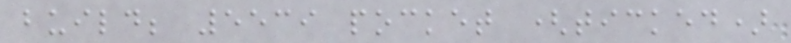build; 5539 pocket (ticked)
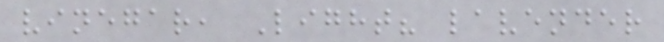vinegar, Light? lavender
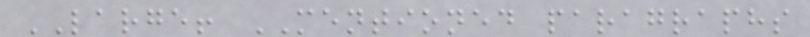LARGE! MENTIONED paragraphs
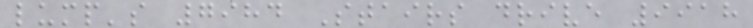lump's 7984 Stairs drive 9918
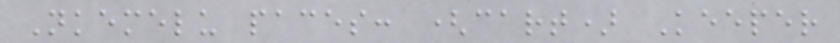Nkemelu paces: (cart) Keeper
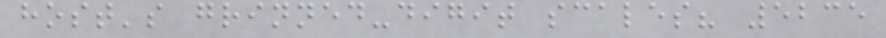host's grinned-digit scales? 5235
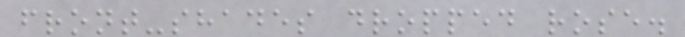front-shades dropped rose.
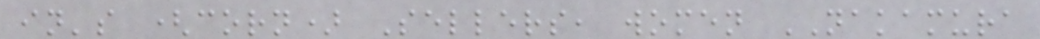in's (corn) Sellers, women NAKAMURA
